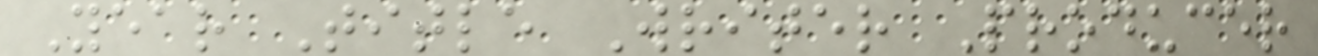Year Title Writer Producer
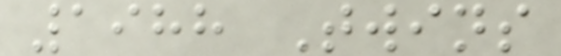1988 Twins
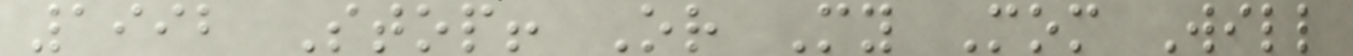1992 Stop! Or My Mom Will
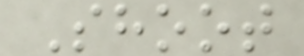Shoot
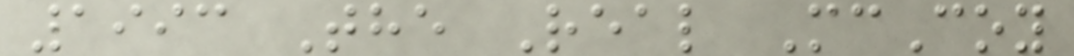1993 The Real McCoy
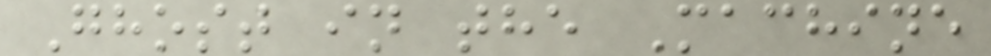Ghost in the Machine
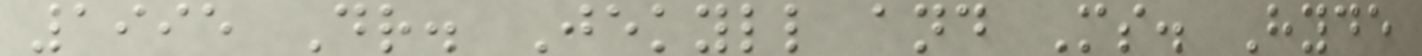1995 Dr. Jekyll and Ms. Hyde
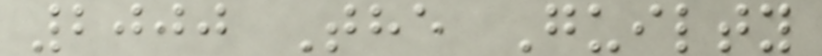2000 The Guilty
